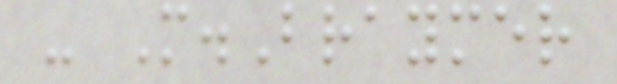- M.Braymer
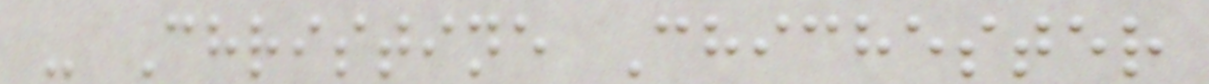- Christine Chichester
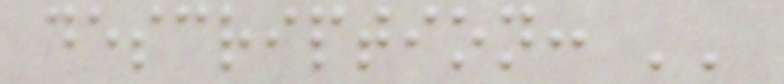description: ''
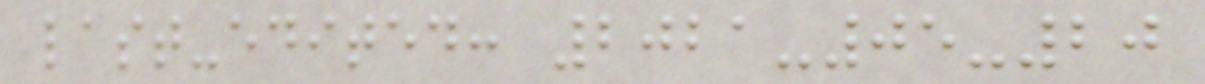last-edited: 2021-05-20
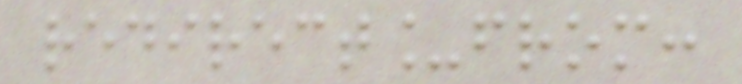redirect_from:
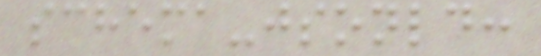schema-jsonld:
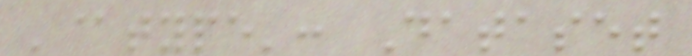'@type': Dataset
